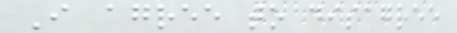I agree to disagree
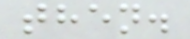then.
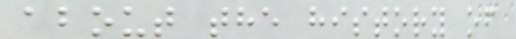about the history of
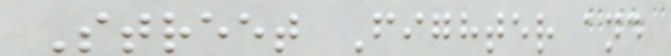Street Fighter and
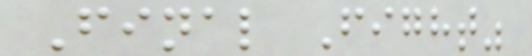Final Fight"
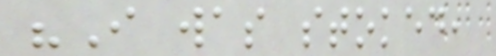"I was stoked,
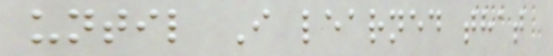until I learned that
